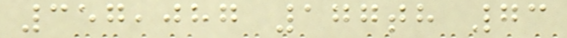357,087 177th 73
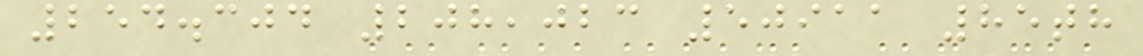254.304 208,023 50911 85th
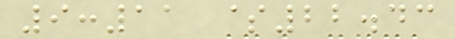9:11 $22.43
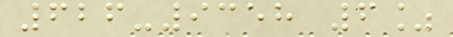626-9358 6%
